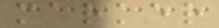marker
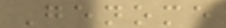Genome
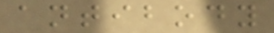antibody
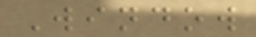Window
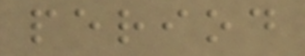period
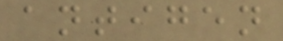antigen
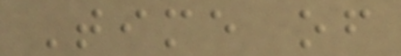Time of
